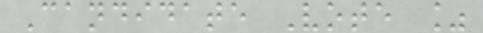Candidate Vote %
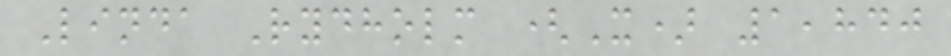Linda Rydholm (X) 1,840
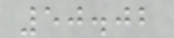50.02
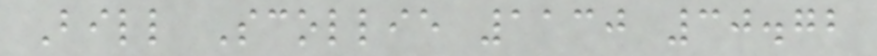Bill Scollie 1130 30.72
